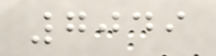7049
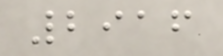2916
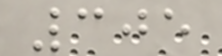305
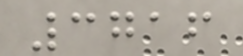3716
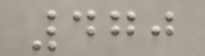470
